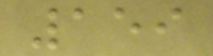159
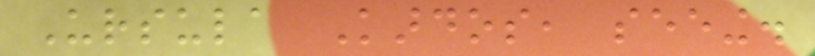Ursula Kardos, seeing.
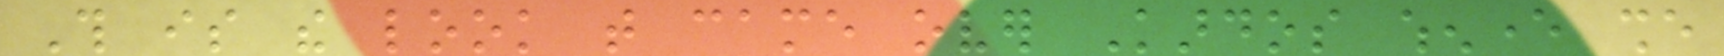This is the look that came over Kardos whenever she
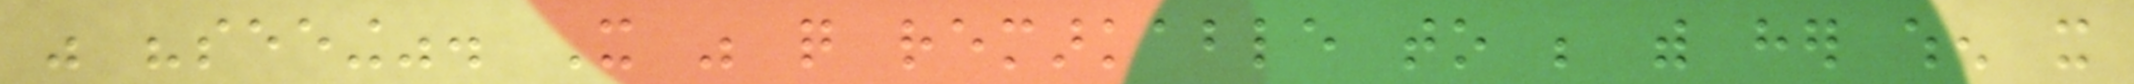was "seeing". It was quite remarkable to be with her when it
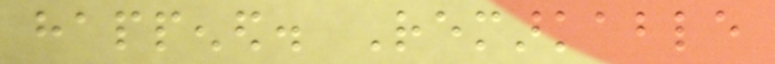happened. Remarkable
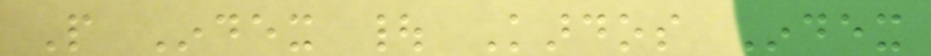People Index | Kardos Index
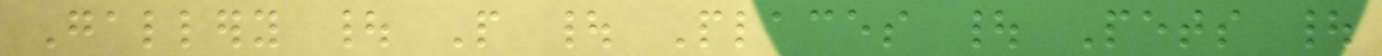Gallery | People | Places | Pets |
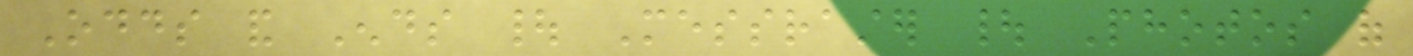Odds and Ends | Messraster | Photos of
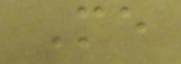Me
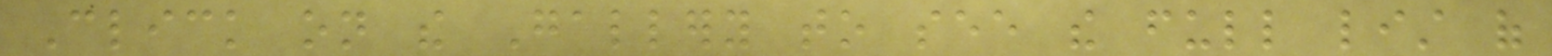Click on the Gallery to see the full list of
